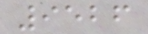9526
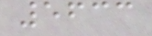5633
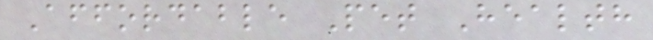Affordable Pet Health
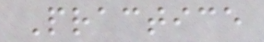Practice
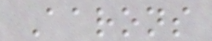Aarons
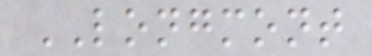LONGMONT
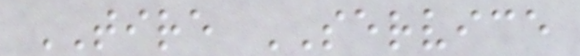TIRE SERVICE
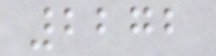2272
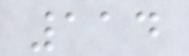114
